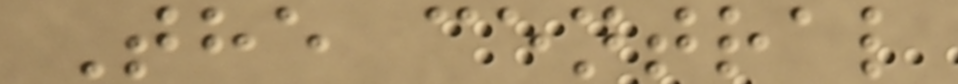The central
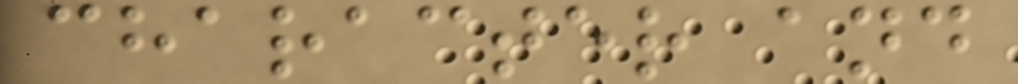character and
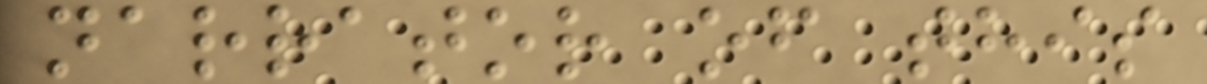narrator of this
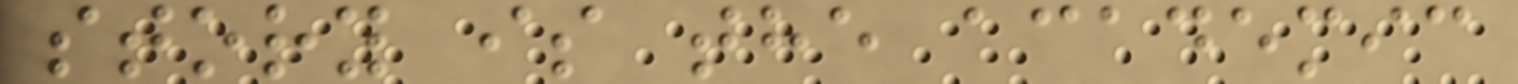story is the academic
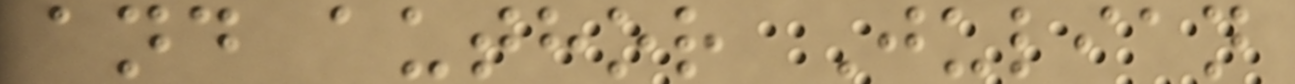and author Julian
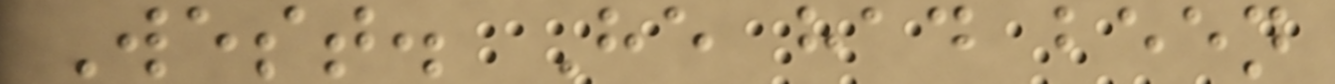West. He had been
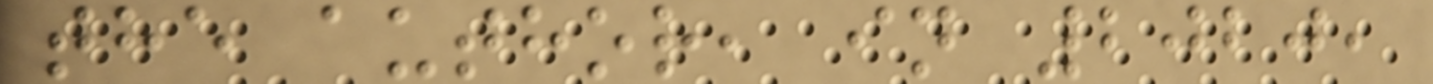the author, in 2020,
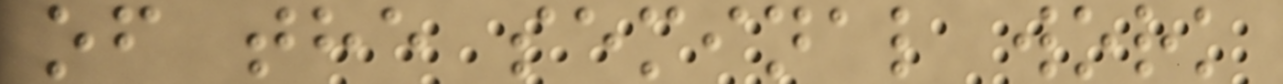of the seminal work
